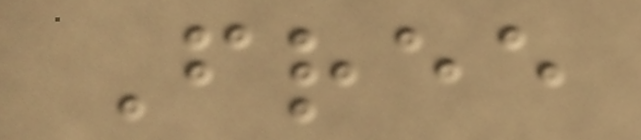Free
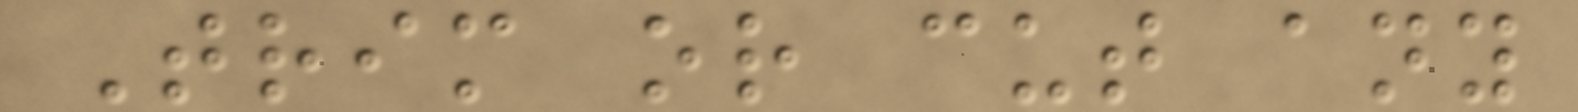Trim or cut any
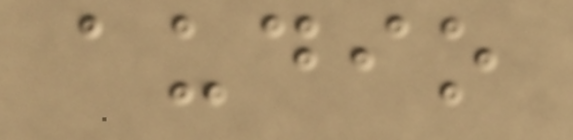audio
